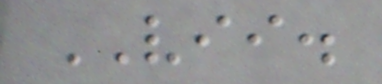VII.
